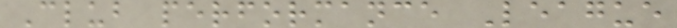Club performance League
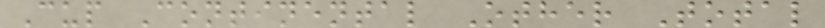Cup Continental Other Total
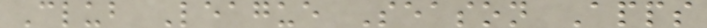Club League Season Apps
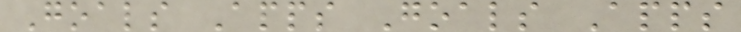Goals Apps Goals Apps
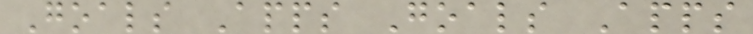Goals Apps Goals Apps
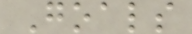Goals
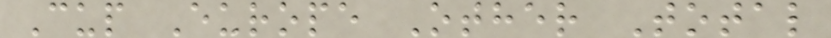Cup Europe Other Total
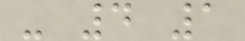- 4 1
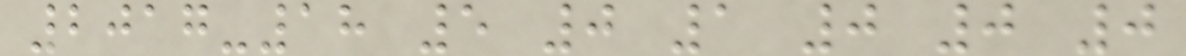2017-18 5 0 1 0 0 0
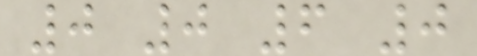0 0 6 0
